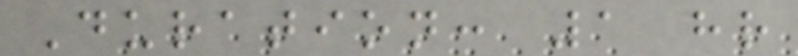Duration: 1 hr
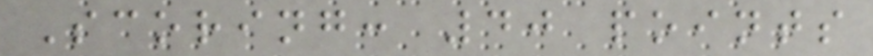Scoring: 40 points
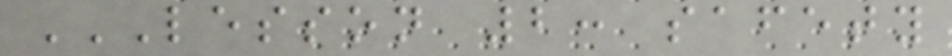LESSON 2: SAFETY
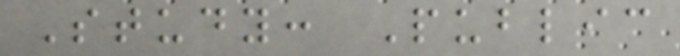Study: Public
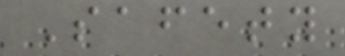Safety
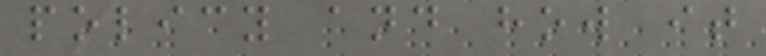policy and how it
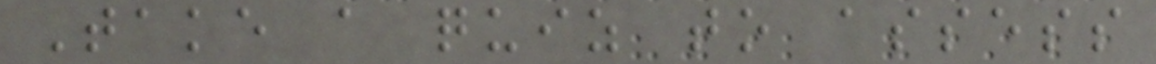Take a quiz to assess
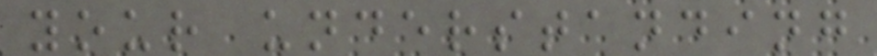your understanding
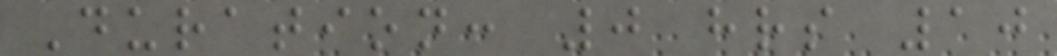Duration: 0 hrs 10
